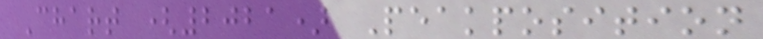Chart (2021) Peakposition
